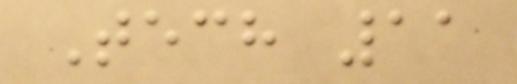Tech 11
